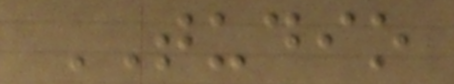TUDIO
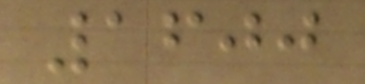1600
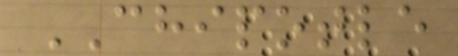CHIPOTLE
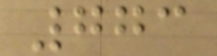773
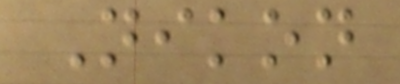Nikon
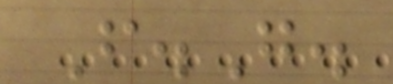F.G.
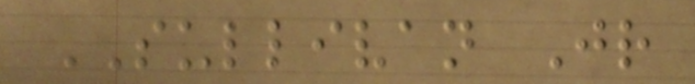SULLIVAN Jr
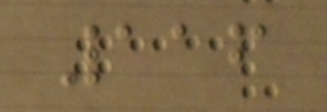116
